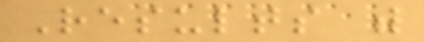Results with
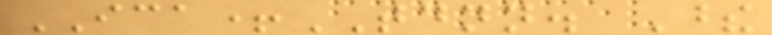ICA+TDNN. These
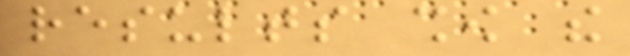results show the
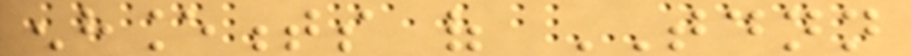enhancements of TDNN
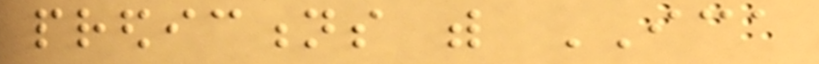predictions with ICA
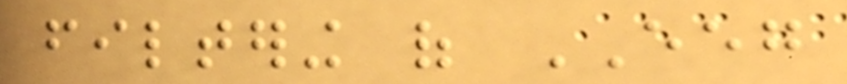filtering of EEG
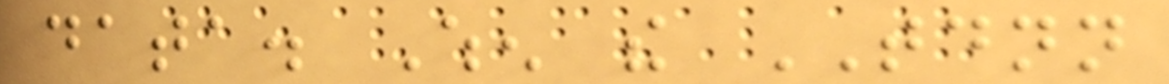data. When the TDNN
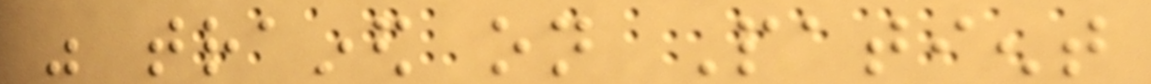was trained on Patient
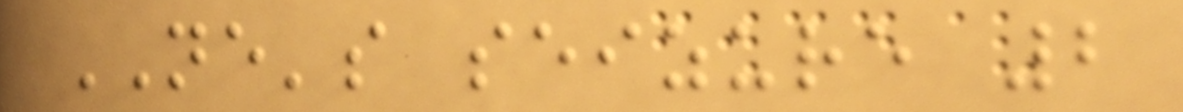NE's seizure 2
